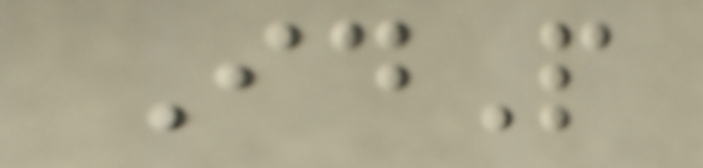IdP
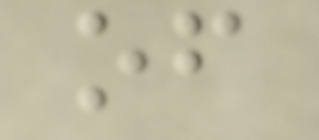of
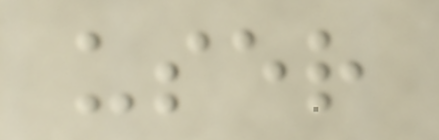user
